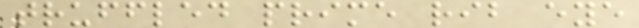truffled prime rib eye
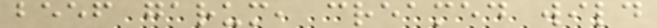beef garum, creamed wild
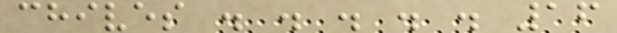chives . . . . . 16
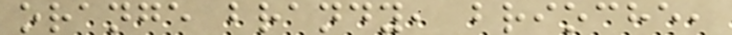orange brandy, brioche,
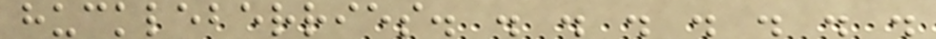huckleberries. . . . . . . .
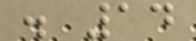. 14
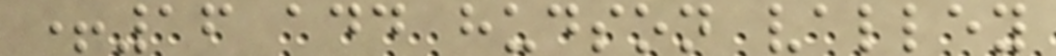+16 add hudson valley
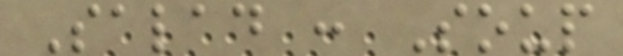Salad : Soup
